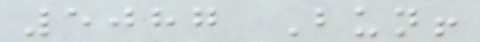5087 Bun!
